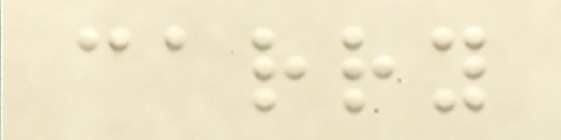carry
